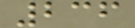236
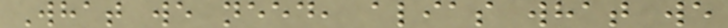What we need, alias what we
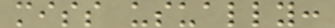miss usually:
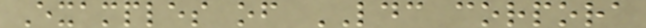Examples of LDC corpora
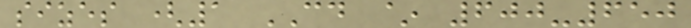sizes (1 CD ~ 600-650
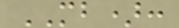MB):
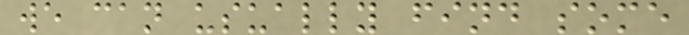we can usually find some
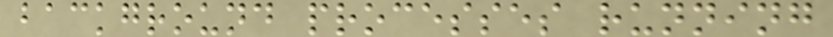background processes running
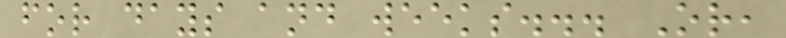for days and weeks... Or,
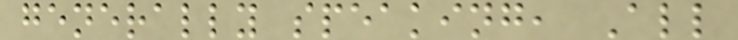generally speaking, All
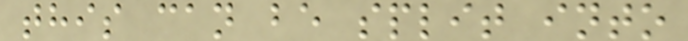this can be split into
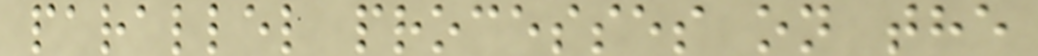parallel processes on the
